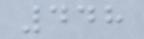448
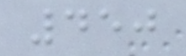450
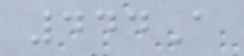444A
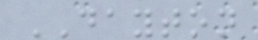DAYTON
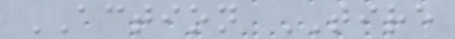ACTION TIRE
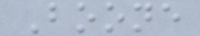Boone
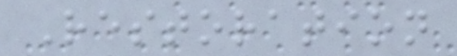Restoration
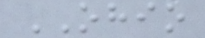OHIO
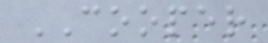COOPER
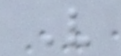V
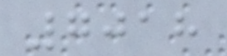7018
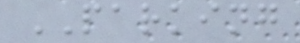PARKING
